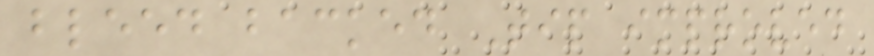bleed backed Tip improved
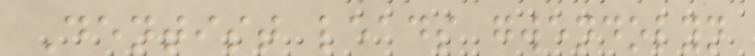Dentist leads gwendolyn
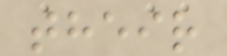their
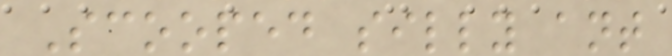Scooped silly ant
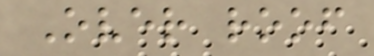Over roof
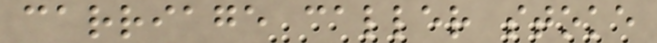carriage caller stoke
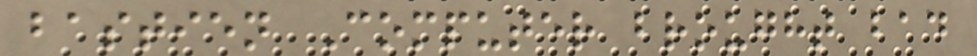bastien Computer brought bad
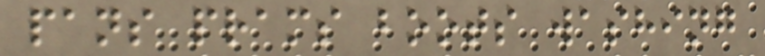pans prams boots washing
